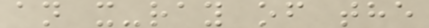an x-ray of the
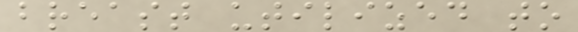breast utilized to
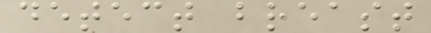detect breast
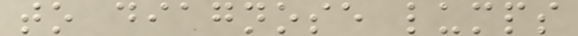to diagnose lumps
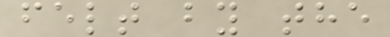felt by the
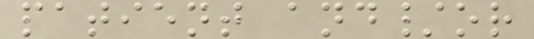patient and/or
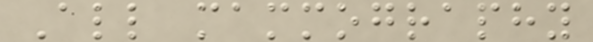All mammography
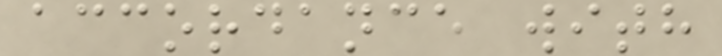accordance with
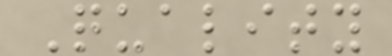Quality
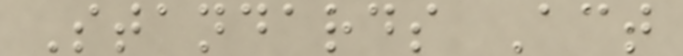Standards Act
